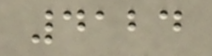4124
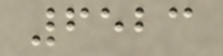6523
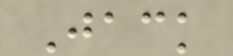Jack
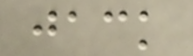jack
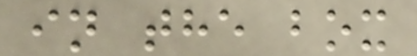in the box
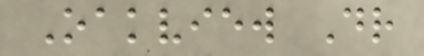Oakview Dr
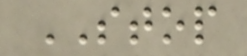STOP
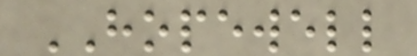HOPEWELL
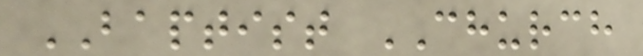BAPTIST CHURCH
